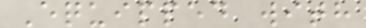Equipped with
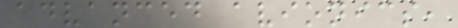advanced avionics,
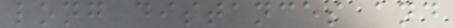long distances and
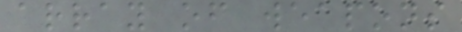array of weapons
